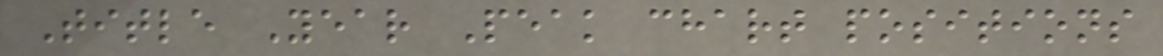Title Year Peak chart positions
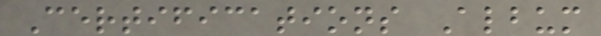Certifications Album
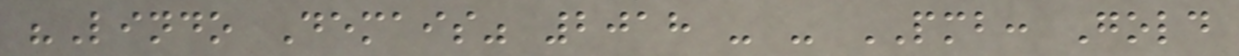"Lindo Demais" 2018 - - PMB: Gold
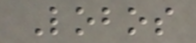Lobos
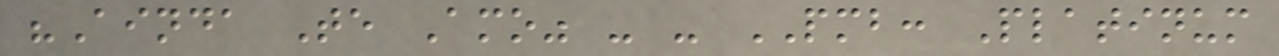"Ainda Te Amo" - - PMB: Platinum
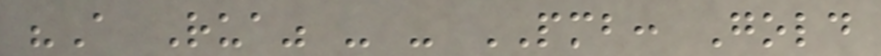"A Rua" - - PMB: Gold
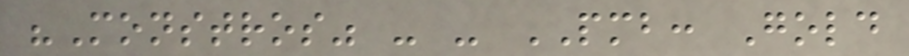"Monstros" - - PMB: Gold
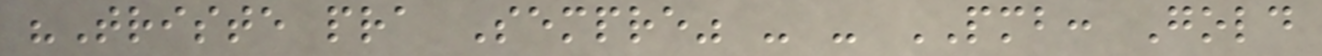"Triste pra Sempre" - - PMB: Gold
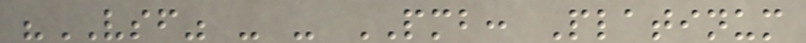"VSF" - - PMB: Platinum
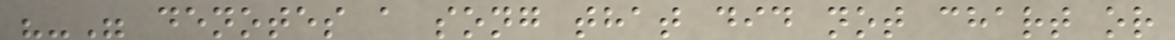"-" denotes a song that did not chart or
